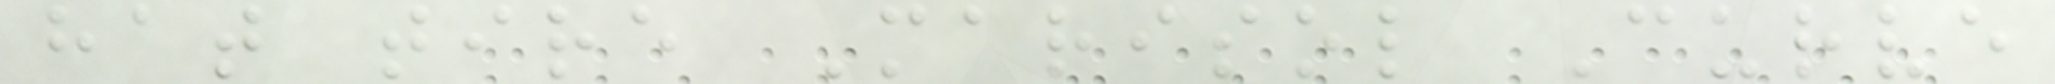hat tire Marisol Curve
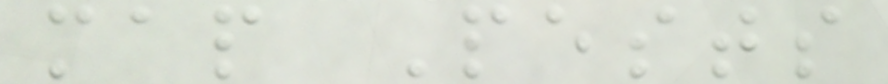map Pests
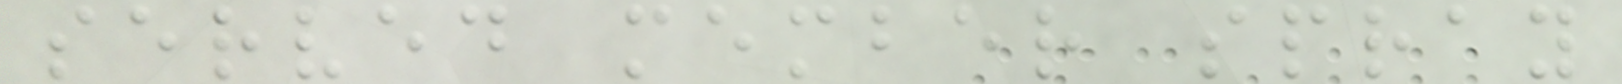served member spray
